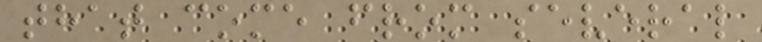that come from several
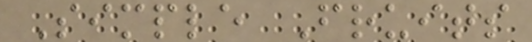Simple Fruits
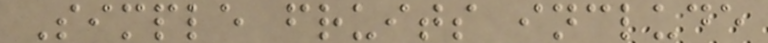Simple fruits include
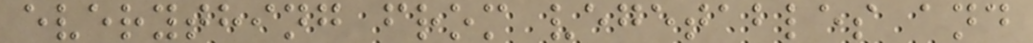everything from vegetables and
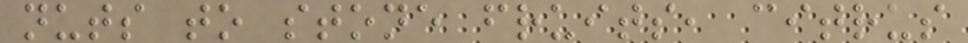nuts to stone fruits, citrus
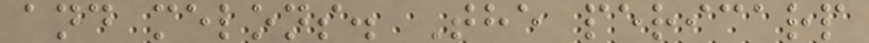and melons. The pericarp
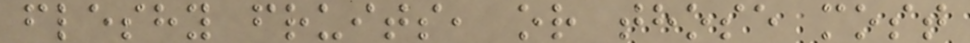fleshy fruits, or those most
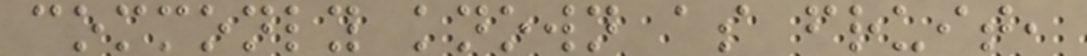commonly known as fruit,
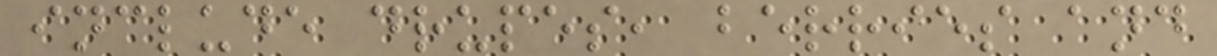include drupes, berries and
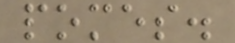pomes.
